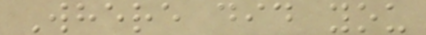Where did you
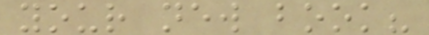your new book?
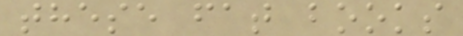these fat books
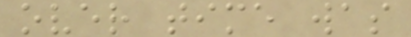over time was
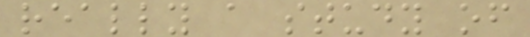really a study of
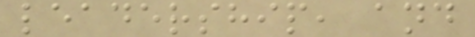leadership, and
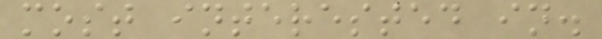most interested in.
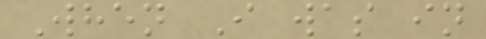When I was in
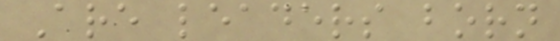Are leaders born
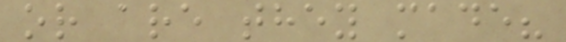or are they made?
